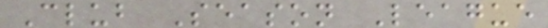Club Season League
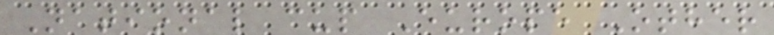National cup Europe Other
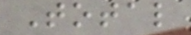Total
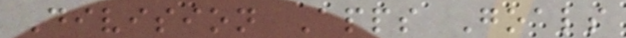Division Apps Goals
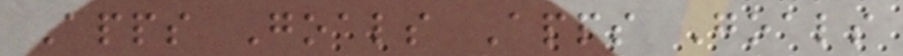Apps Goals Apps Goals
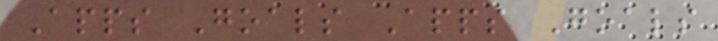Apps Goals Apps Goals
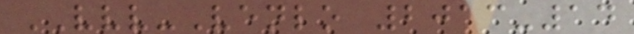VVV-Venlo 2013-14
